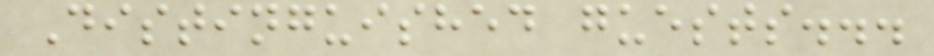Distinguished guests...
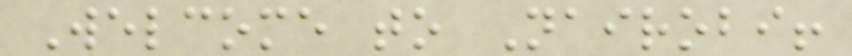Welcome to Nairobi!
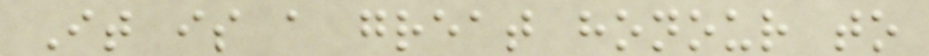It is a great honour to
